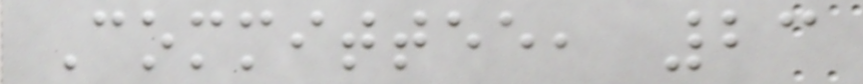Committee, 23
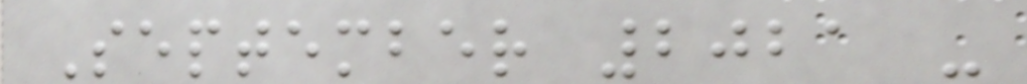September 2021 -
